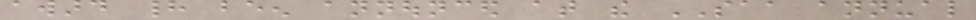award had been announced at the SAA annual
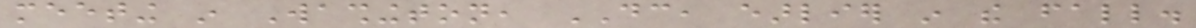meeting in Washington, DC, earlier in the fall.
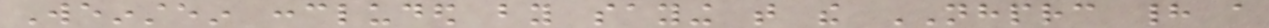Weinstein concluded by saying that the NHPRC had a
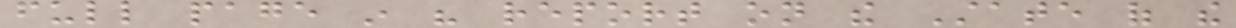full page in his report on the State of the
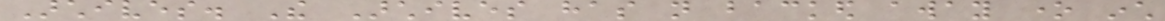Archives. The Archives has not backed away one inch
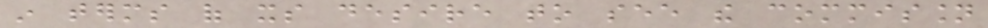in terms of its desire to see the commission
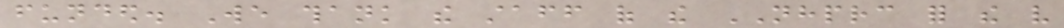funded. We thank the staff of the NHPRC for the very
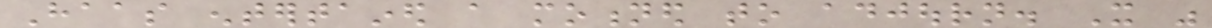Haas entertained a motioned to adjourn. It was
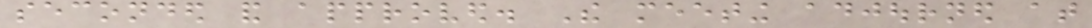seconded and approved. The meeting adjourned at
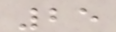25
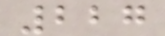227
